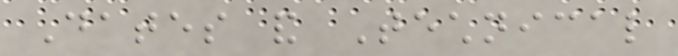Dates and Technical
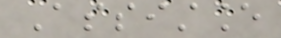Assistance
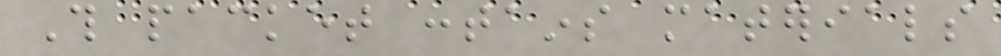This packet contains materials
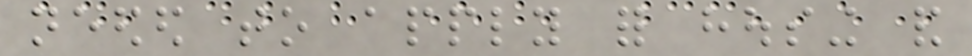needed to apply for housing and
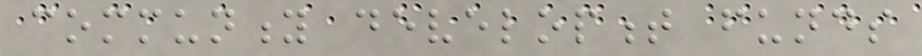community development funds
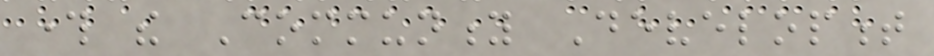through the Community Development
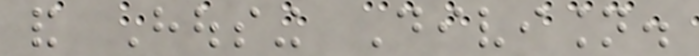and Housing Division.
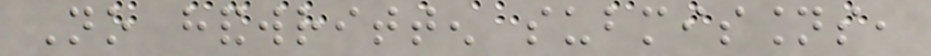No handwritten submissions,
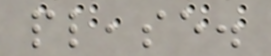please.
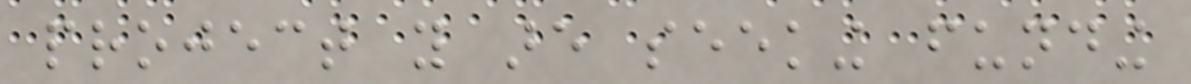project you are seeking funding
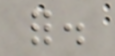for.
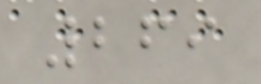269
